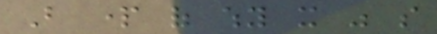But part of why it was so
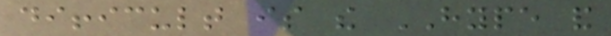difficult is the HYPE and
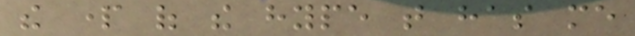the part of the hype that has me
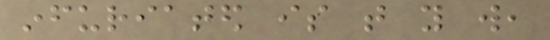infuriated is that you will,
